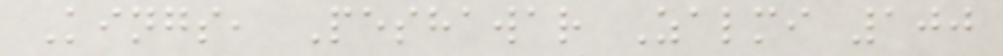Kings, Peshawar Zalmi 100
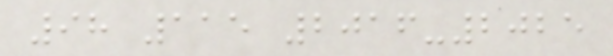98 115 2016-2025
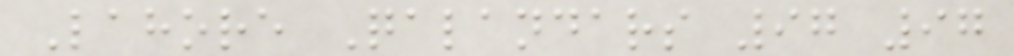Lahore Qalandars 97 97
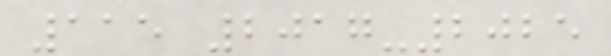115 2017-2025
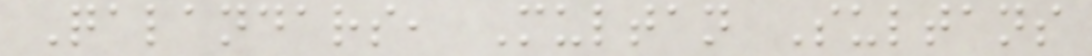Qalandars, Multan Sultans
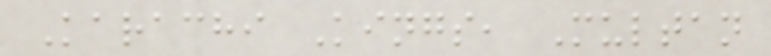Karachi Kings, Multan
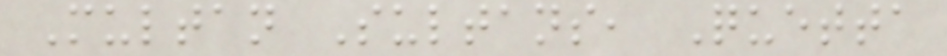Multan Sultans, Quetta
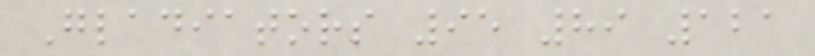Gladiators 95 89 121
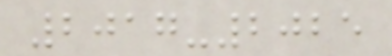2017-2025
